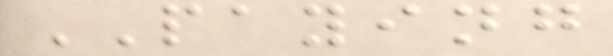PAYING
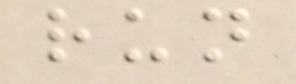run
